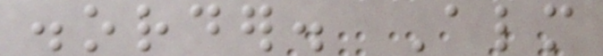disorder. Almost
